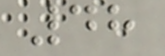48
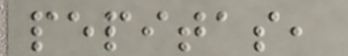pepitas,
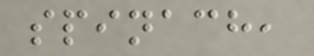spinach,
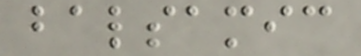balsamic
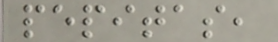pepitas,
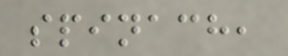spinach,
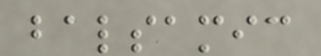balsamic
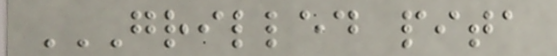GRILLED PITA
